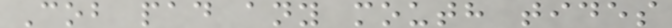Cob pad any mouth tides
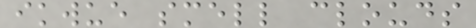ikwue smell clouds
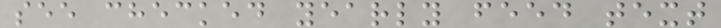see checked yearly feed text
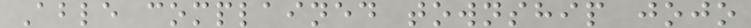Able complained township jojo
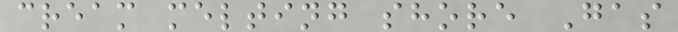cream melting shore Gas
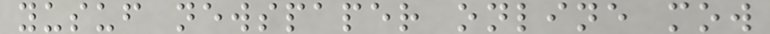yusuf newspaper online mow
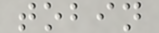tobin
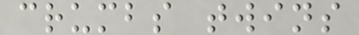crumbs twins
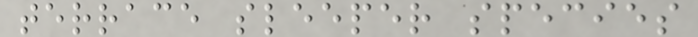terrace sleeper species
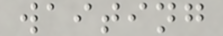waiting
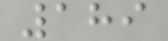189
